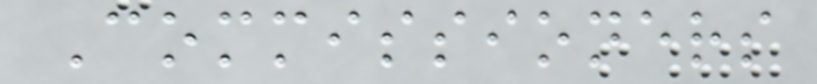Commissioners
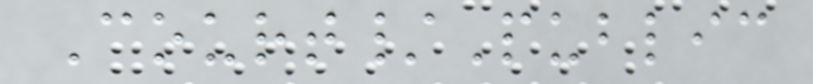Court/Public
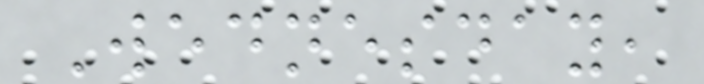Wednesday,
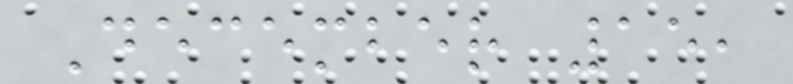December 15,
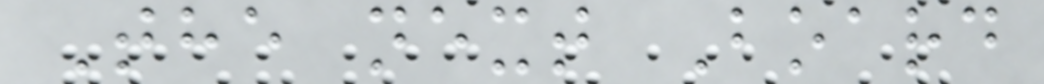The next Board
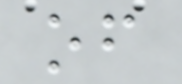of
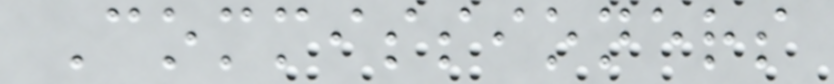Commissioners
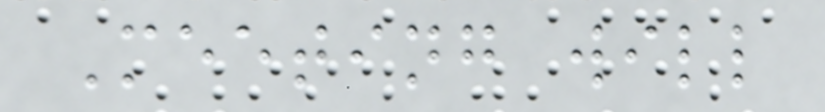Meeting will
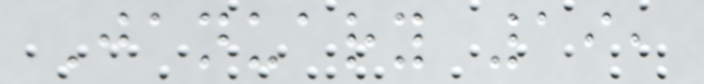January 19,
